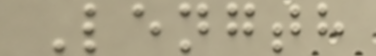Length
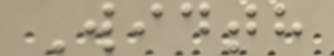Width
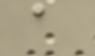a
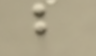b
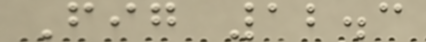Fig 12.3
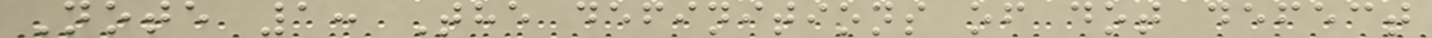Note 1: The definitions of dot defect
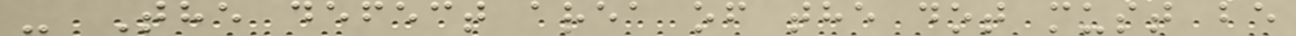- The defect area of the dot must be
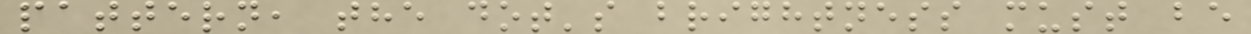pattern, the dot's brightness must be
